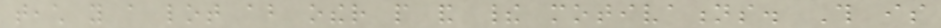teach you a lot about other people and their motivations. This is
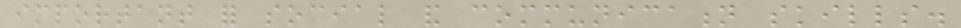important for social and communication skills.
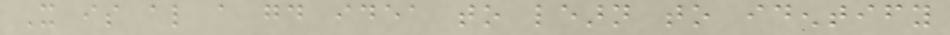It is also a good idea to learn to identify
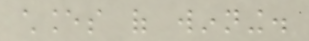chances of winning.
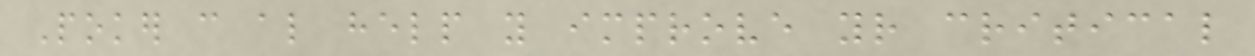Poker can also help you improve your critical
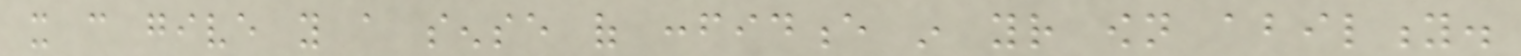it can give you a sense of confidence in your own ability.
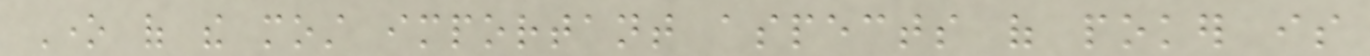One of the most important aspects of poker is
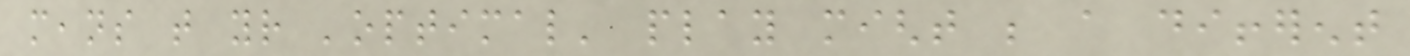means that your 'optimal' play might be a different
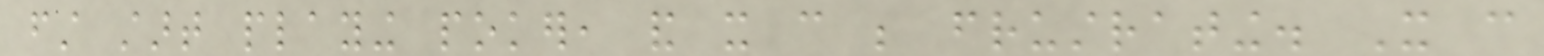first start playing poker, and it can be frustrating. It can
